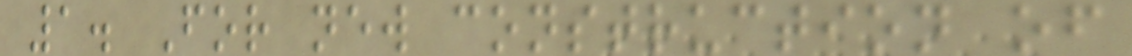1. For new construction of
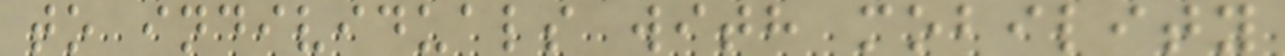to individuals with mobility
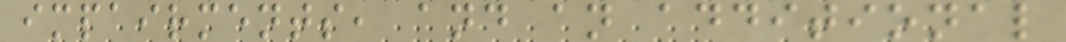impairments, and an additional
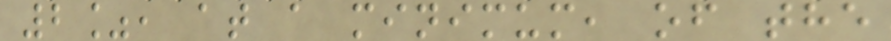2%, at a minimum, of the
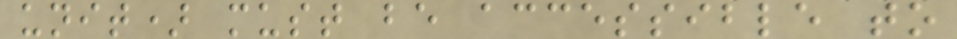unit) must be accessible to
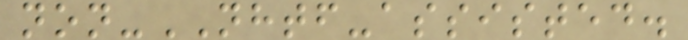non-NHTF-assisted.
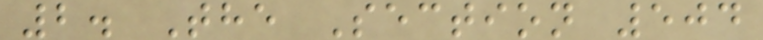2. The Section 504
